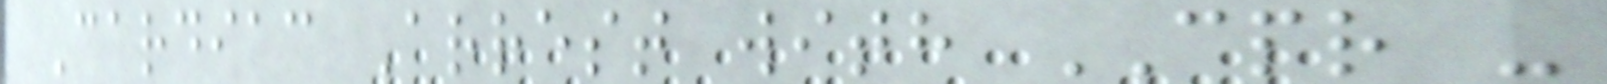Cardiac Arrest with CPR -
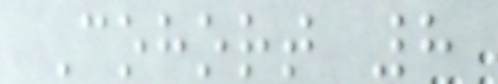Cohort 8
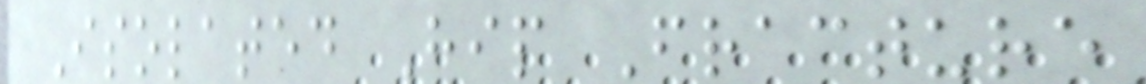Isolated Hip Fracture
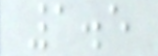1.5
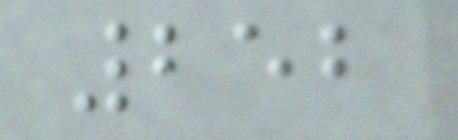252
